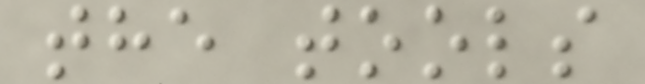the tools
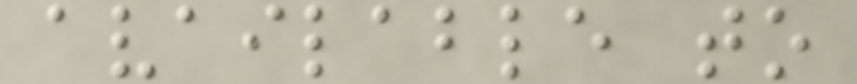available to
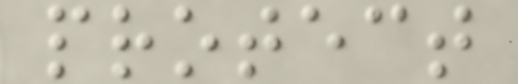protect
